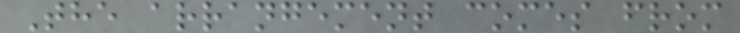The arrangement comes from
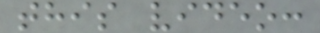this video:
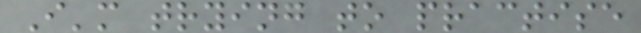I'm trying to practise
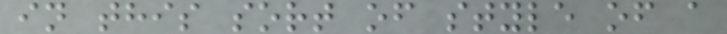in this sort of style of a
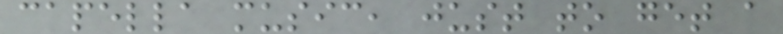capella music, just to get a
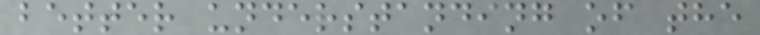better understanding of the
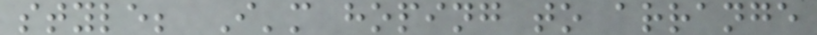style; I'm hoping to arrange
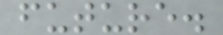future.
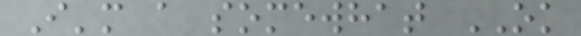I'm a somewhat OK
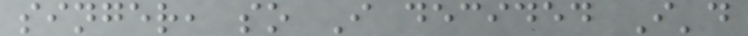singer, so I decided I'd
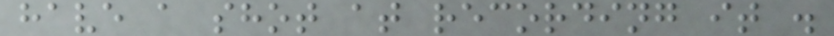have a shot at recording it .
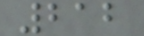212
